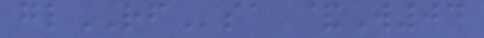glRFsa &W04
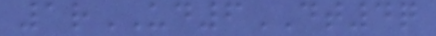1rUD6DT4q
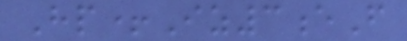Hp+Iz3eF
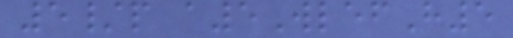5/p a5WlefH5
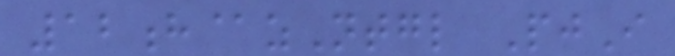12h@zNtgl PjI
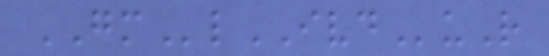GMlIVDuR
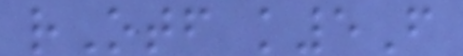rOtf k5F
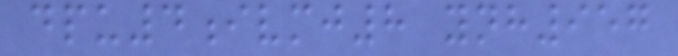dpu4ivmj8 ynh957
